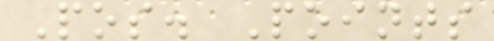Pos. Points
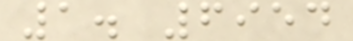1. 6954
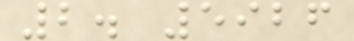2. 5926
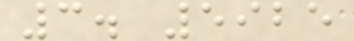3. 5925
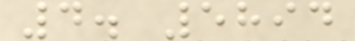4. 5894
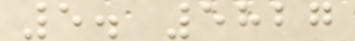5. 5827
